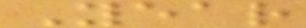Year
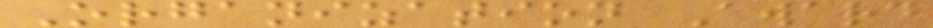Organization Award
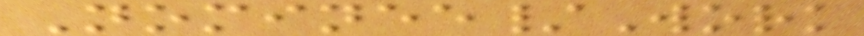Nominee/Work
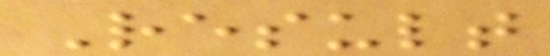Result
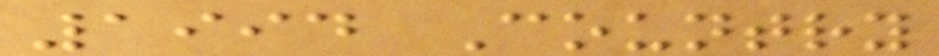1994 Country
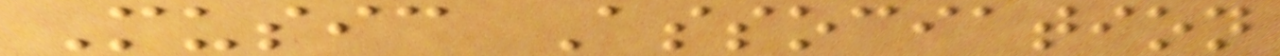Music Association
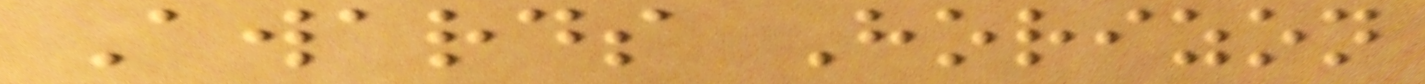Awards Horizon
